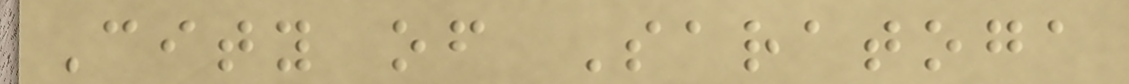City of Saratoga
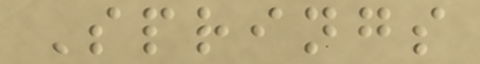Springs
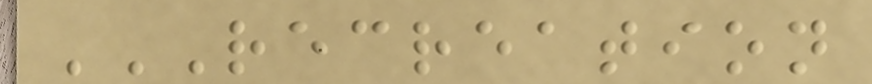RECREATION
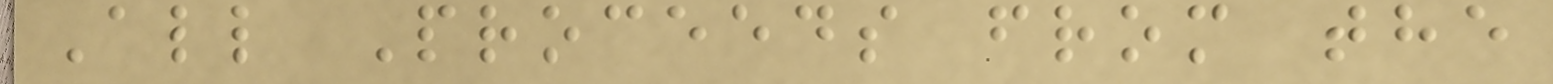All Proceeds from the
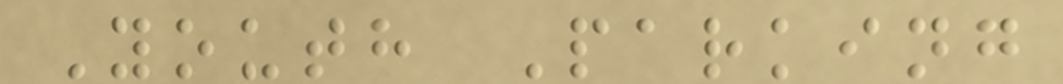Youth Parking
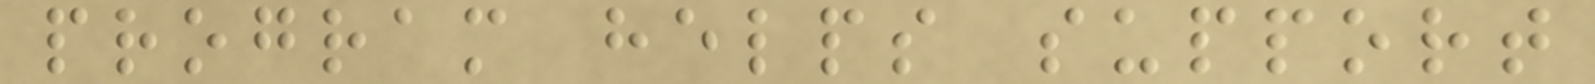program helps support
